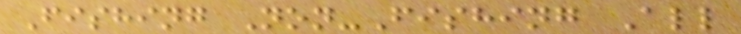Fishing Non-Fishing All
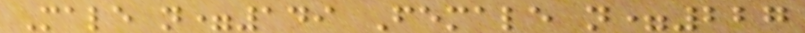Male n=149 Female n=227
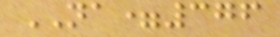NA=376
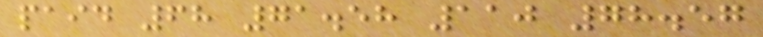paid 68 71.58 110 78.57
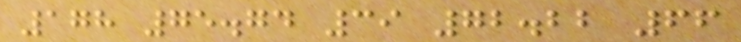178 75.74 39 72.22 66
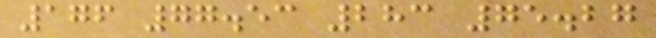176 77.53 283 75.27
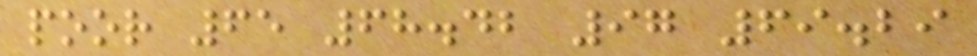poor 65 68.42 97 69.29
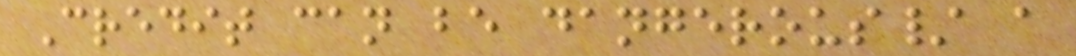Credit can be dangerous/ a
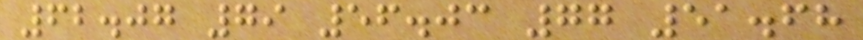62.07 79 56.03 77 51.68
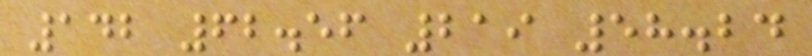142 62.56 219 58.24
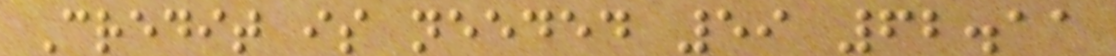Credit is needed 59 62.11
